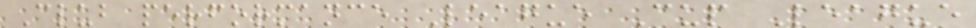Club performance League Cup League
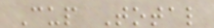Cup Total
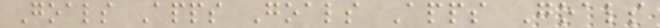Goals Apps Goals Apps Goals
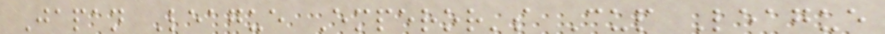Japan League Emperor's Cup League
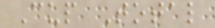Cup Total
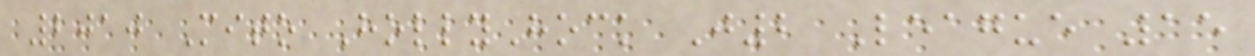2010 Mito HollyHock J2 League 15
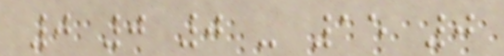0 0 0 - 15 0
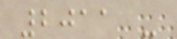2011 -
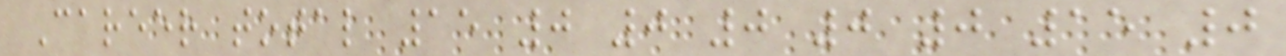Career total 15 0 0 0 0 0 15 0
